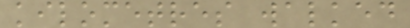kilometres walked
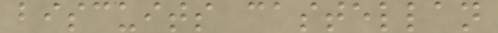biscuits castellan
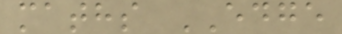maths EDGE
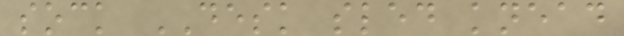sock DESK sled knead
